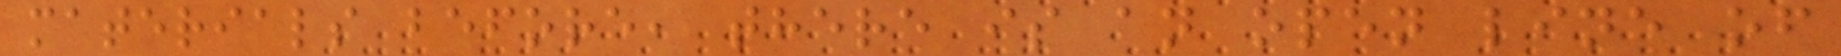materials before, there is an open line of
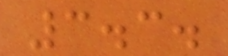3.3.
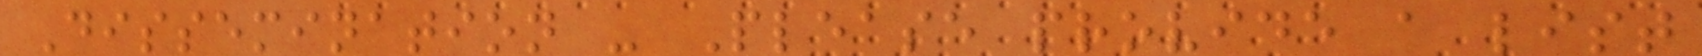Dissemination - Please provide a list
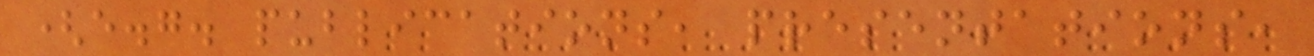(e.g. publications, presentations,
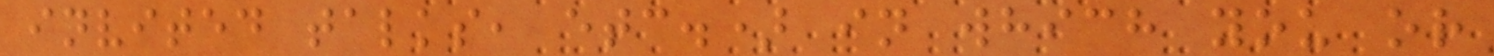invited talks, etc.) in which you or
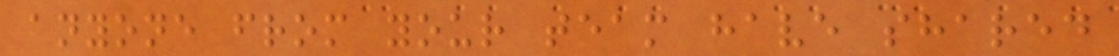anyone from your team have shared
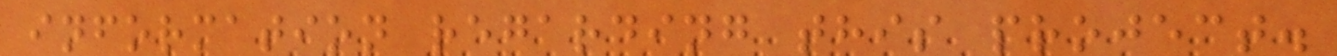information regarding this project.
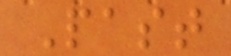Past
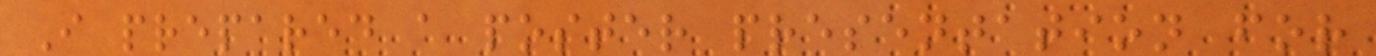I prepared a poster presentation for
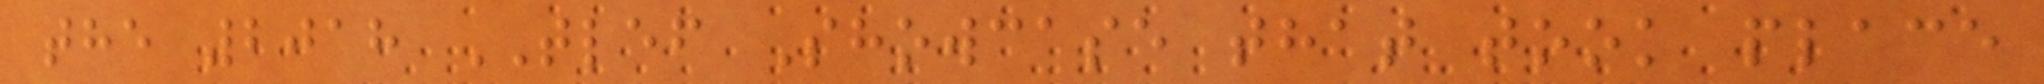the 2018 TLEF Showcase that took place
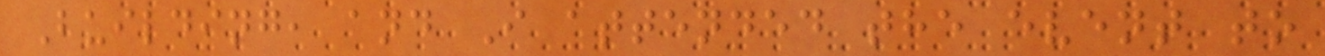Building, and I attended the event to
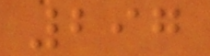297
